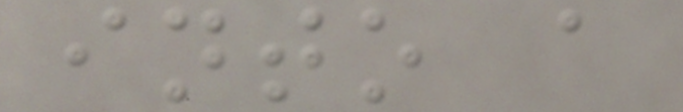into a
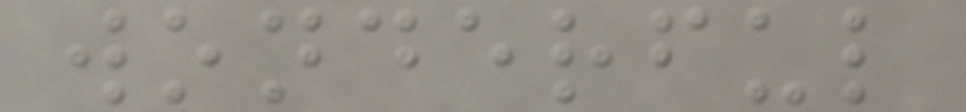wonderful
